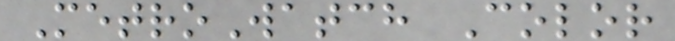MetroWatch Color
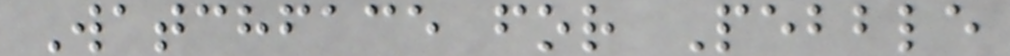Watchface for Pebble
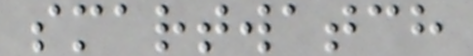smartwatch
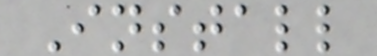Install
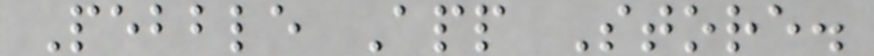Pebble App Store.
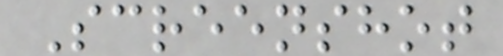Screenshot
